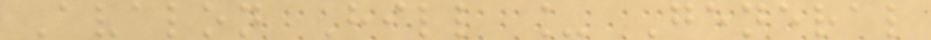Avalon Hill _ General
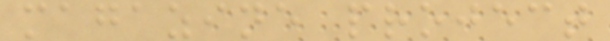magazine project
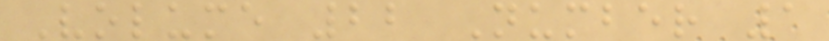Volume 22 Number 1
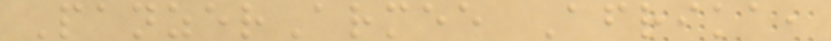PanzerArmee Afrika,
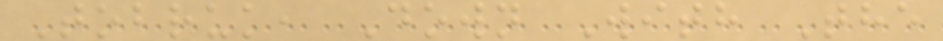Tobruk, Down With The
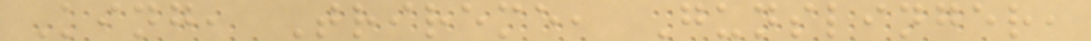King, Trireme, Gunslinger,
